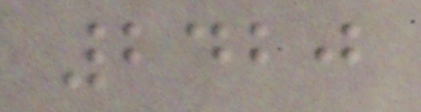2420
